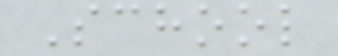School
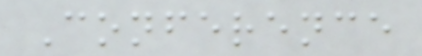Conference
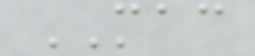MAC
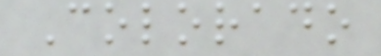Colorado
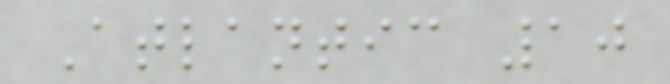Atlantic 10
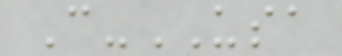C-USA
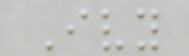Ivy
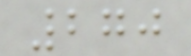270
